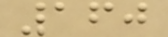160
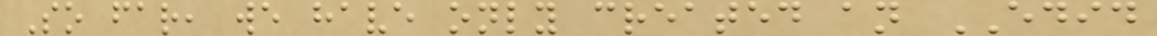So far, we have only created an EDID
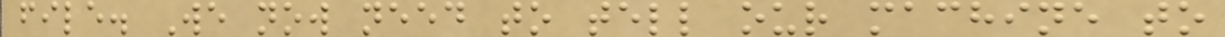file. We now need to tell our machine to
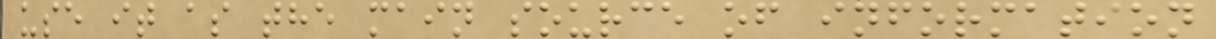use it as the main source of information
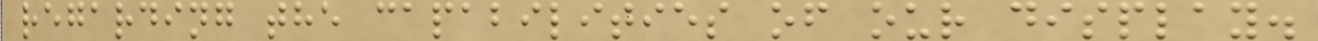regarding the capabilities of our display.
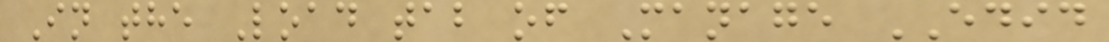In the Load tab of Manage EDID
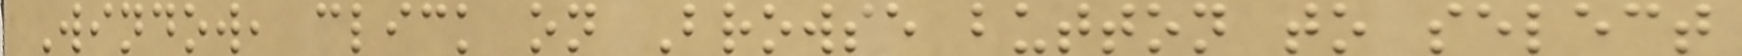Window, click on Browse button to select
